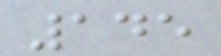145
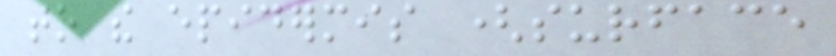to the epidermis (surface
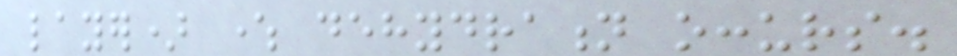layer) where dehydration occurs.
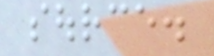source.
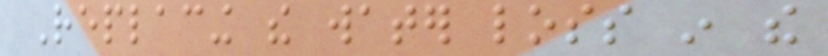Replacing the water loss in the
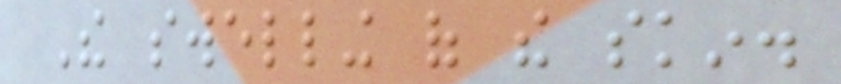The swelling of the skin.
